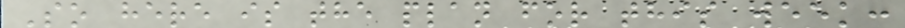So here is the plan for this week:
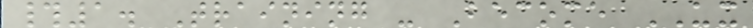#1. Training - Become UX
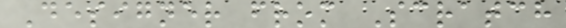Designer from Scratch
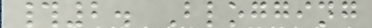#2. Blogging
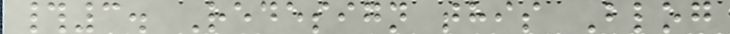#3. Redesign this Blog
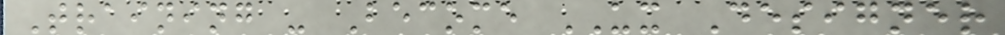Training - Become UX Designer
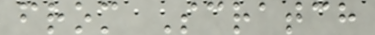from Scratch
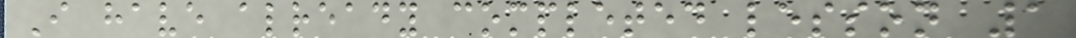I have already completed lesson 1
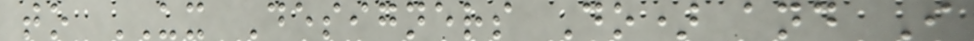to UX Designers Do) and I
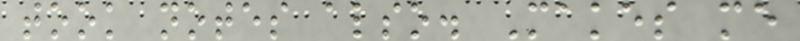took notes also. Makes me
